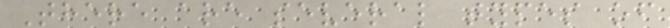There are several types of
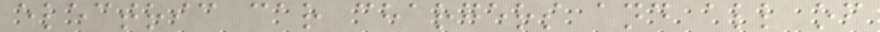electric car chargers and all of
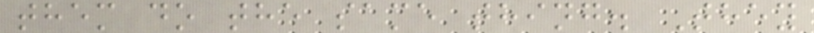them do the same thing. They
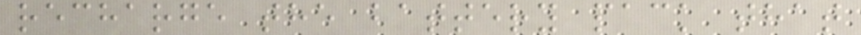recharge the battery pack that
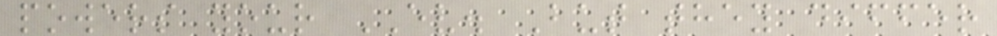powers your EV. But they differ
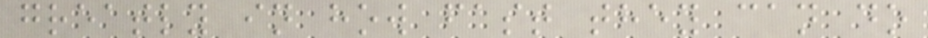greatly in how fast they can do
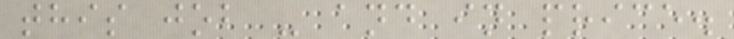this job - and in price.
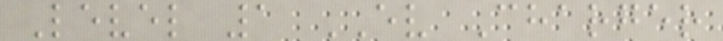Level 1 EV Charger
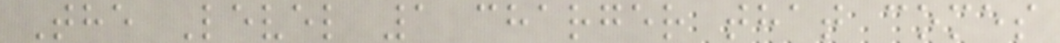The Level 1 charger that comes
